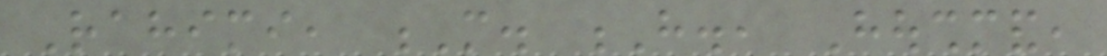Rahimi, M. H., Houshmand,
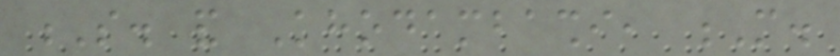S. and Khodambashi, M.
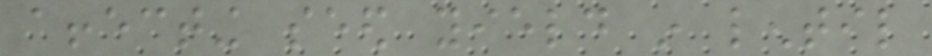affecting seed yield in lentil
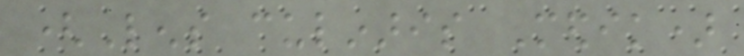(Lens culinaris Medik)
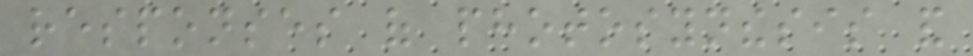responses of photosynthesis and
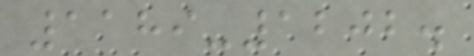1189-1202.
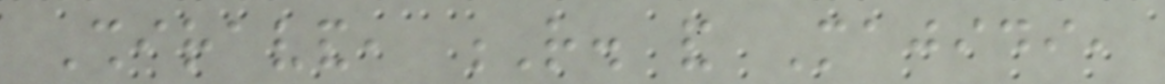Shiravand, R. and Majidi,
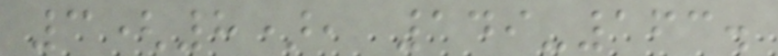3(8), 149-163.
